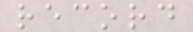record
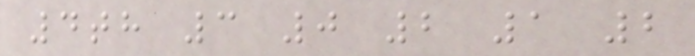4th 3 0 2 1 2
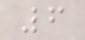6
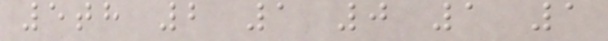5th 2 1 0 1 1
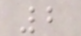2
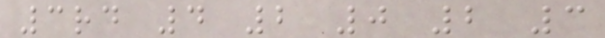3rd 4 2 0 2 3
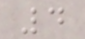4
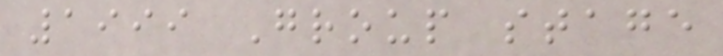1999 Group stage
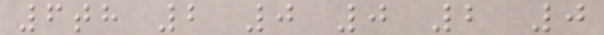6th 2 0 0 2 0
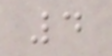4
